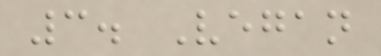3. Vegan
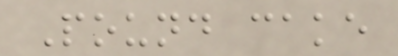Pound cake
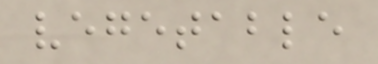vegetable
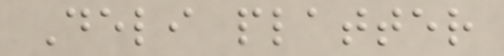Deli platter
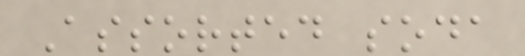Assorted soda
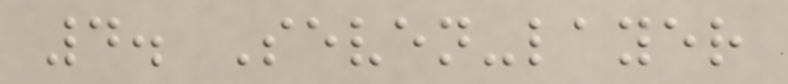4. Seven-layer
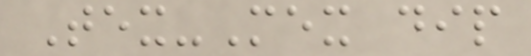Tex-Mex dip
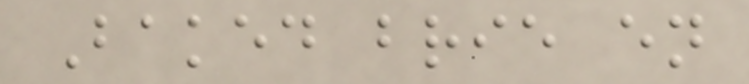Baked brie en
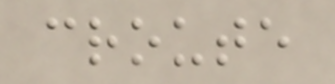croute
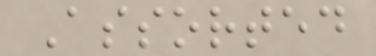Assorted
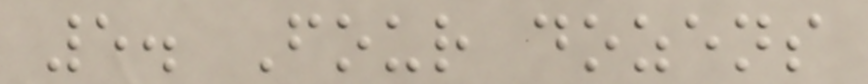5. Four dozens
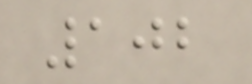102
